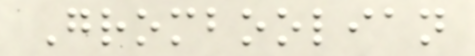Gromboolian
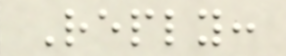Reply:
